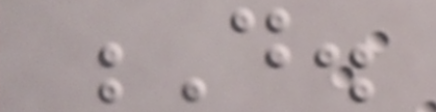D.
